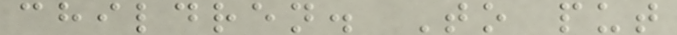children. To put
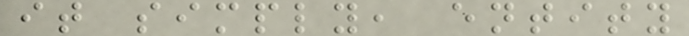it simply, entity
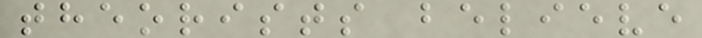theorists believe
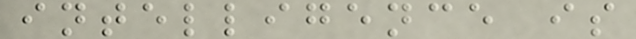intelligence is
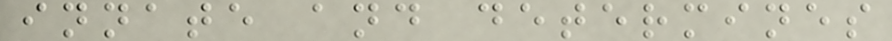innate and determines
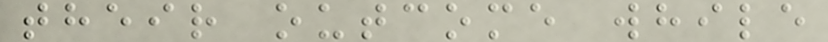their outcome while
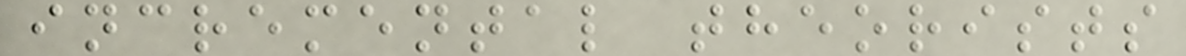incremental theorists
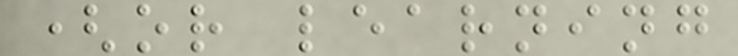(or learning
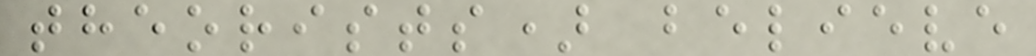theorists) believe
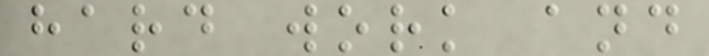hard work and
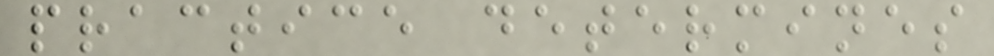practice determines
